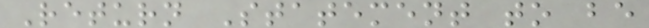Return Statement to be
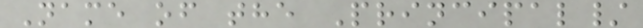Name of the Principal/
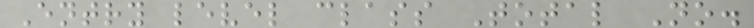Entry level class Total No.
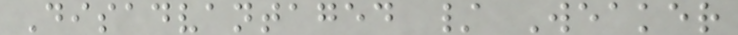Disadvantaged / Weaker
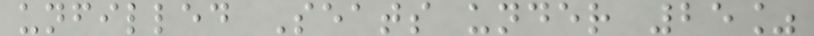unfilled Seats under 25%
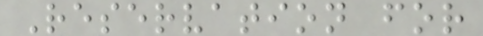Reservation for
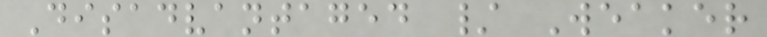Disadvantaged / Weaker
